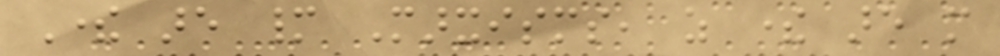There are many Marxisms, as there are more
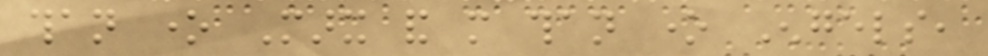than one Marx and more than one Engels,
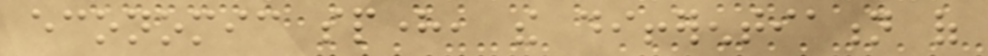economic sphere, the differentiation of
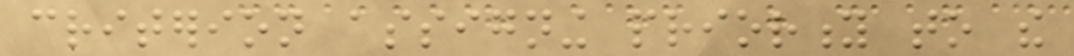criterion assigning priority to the
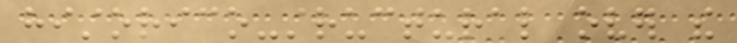historico-structural over the
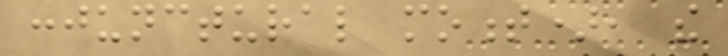conjunctural moment), the
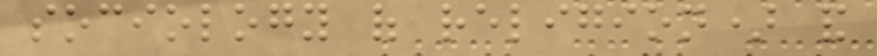sociology of religion) and
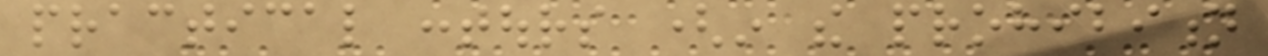practical contours (in the prohibition
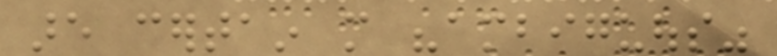are certain more "ambiguous"
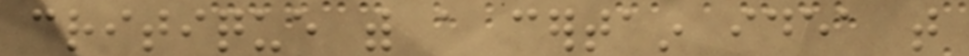critique with a certain idea that
